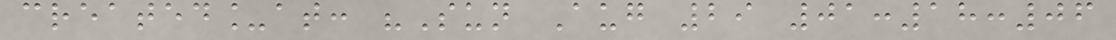created_at: "Sun Aug 29 01:18:06
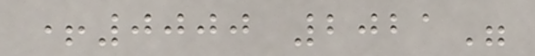+0000 2021"
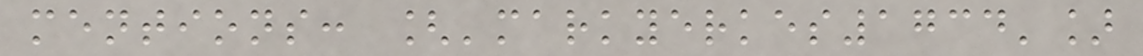mentions: ['markyerkes1734']
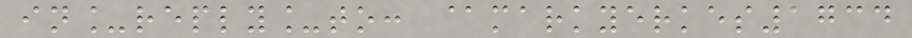in_reply_to: @markyerkes1734
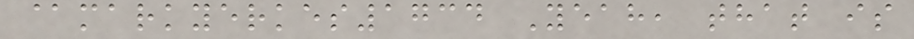@markyerkes1734 Yeah, that is
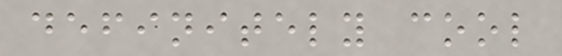definitely cool
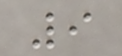9
